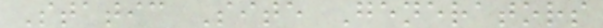Static Site Generators
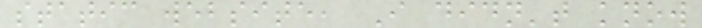static website, I didn't know
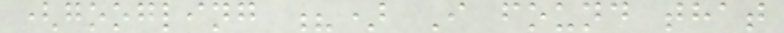(googling ?) I found that
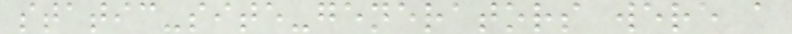static-site-generators were a
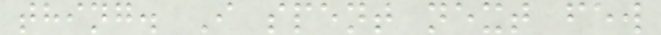thing. I spent next few
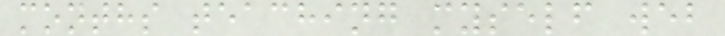months teaching myself web
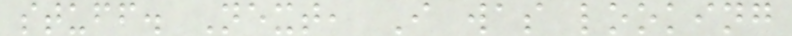stuff. Next, I was looking
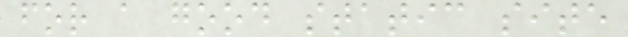for a good static site
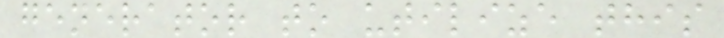generator to utilize this
